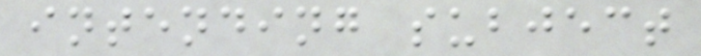intending subject
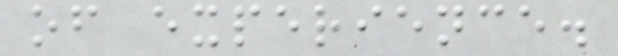of experience.
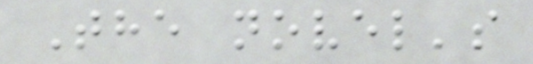The novel's
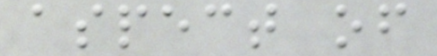aspect of
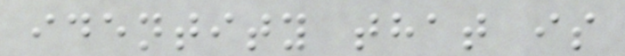identity that is
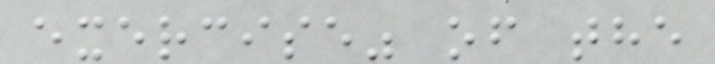exercise" of the
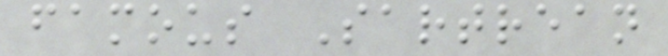famous Sartrean
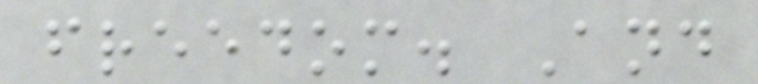freedom. And
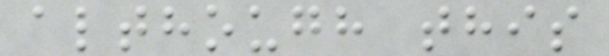although this
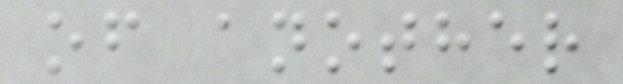of another
